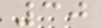30
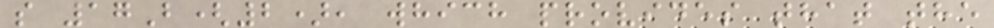s 17B(2), which provides that the
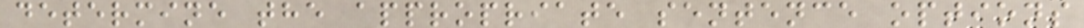determine the appropriate sentence options
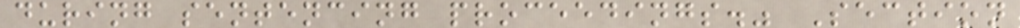during sentencing proceedings." Section
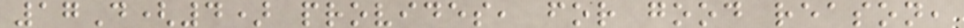17D(4) provides, for good reason,
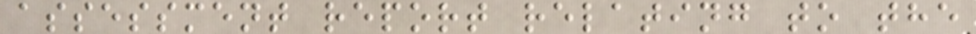assessment report relating to the
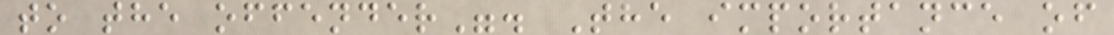to the offender". The importance of
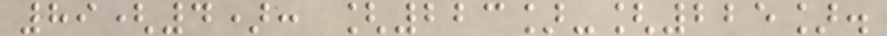89(4): [223]-[225].
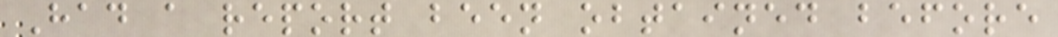Had a report been obtained before
